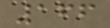166
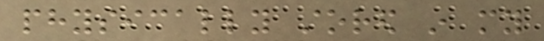physically stored in my
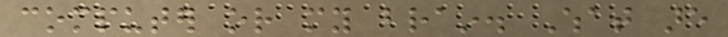computer or my brain. What are
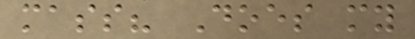mass? Does my
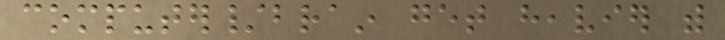computer/brain get heavier with
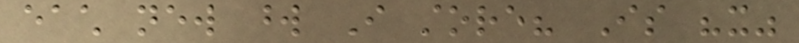each new word I store? Is "it"
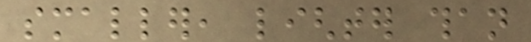smaller, lighter than
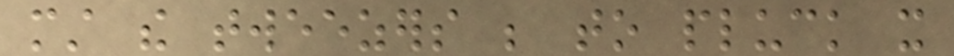must the tweezers be to pluck it
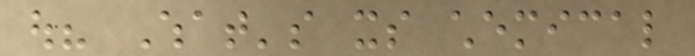out? What's its chemical
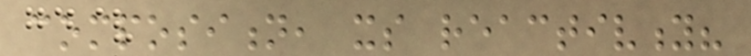composition, its reactivity?
